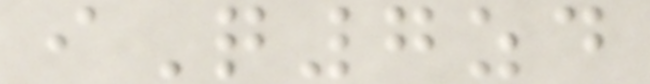iQ7zd
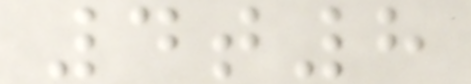4t8
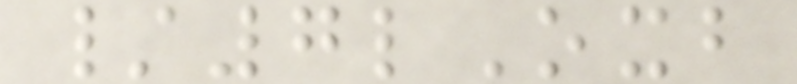/7lOxb
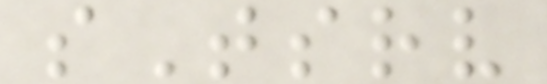sTsrv
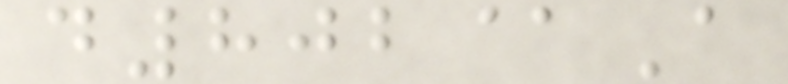d802@A
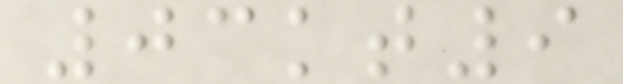03kt9
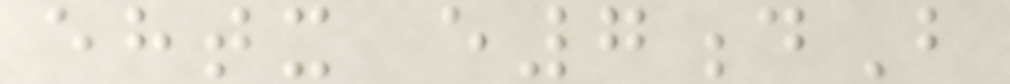ehtx e7dB
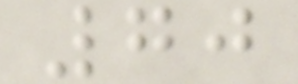70
